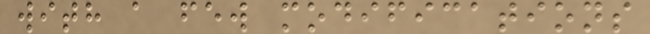with a few modifications
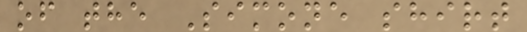of the Simone shirt
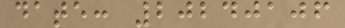date: 20240106
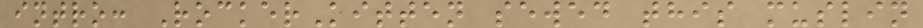intro: RockerKitten sewed this muslin
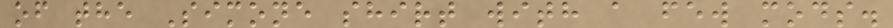of the Simone shirt with a few mods.
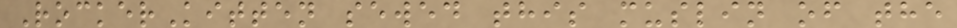RockerKitten sewed this muslin of the
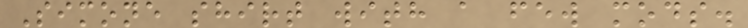Simone shirt with a few mods.
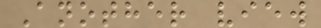Another view
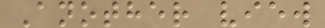Another view
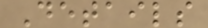Details
